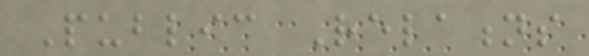Public Relations
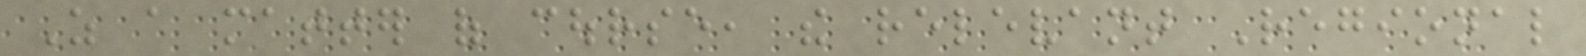As a matter of course, the relevant Regional
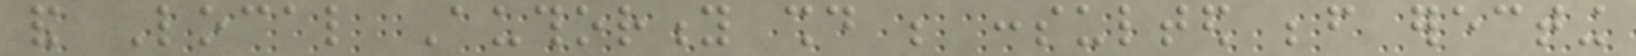and Local Authority should be consulted before erecting
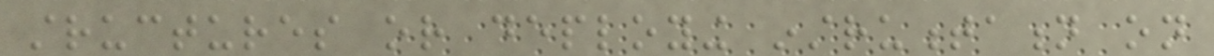structures or deploying instrumentation on
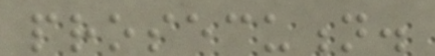prosecution.
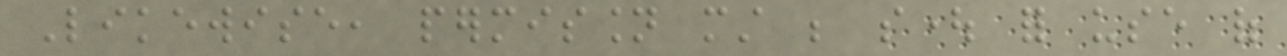Likewise, permission must be sought for use of
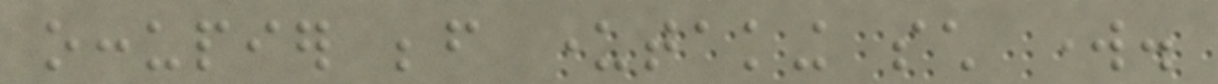occupier before undertaking such work.
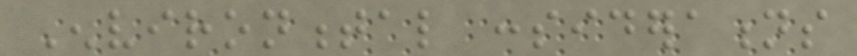Environmental considerations
